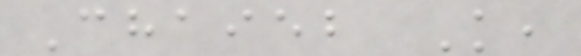Chaieb K,
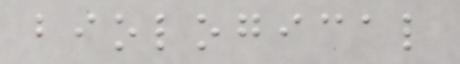biological
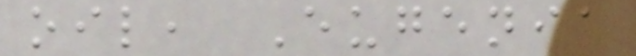oil, Eugenia
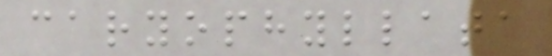caryophyllata
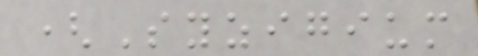(Syzigium
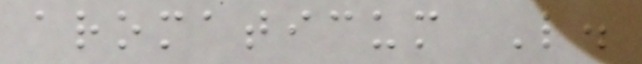aromaticum L.
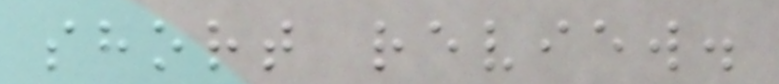short review.
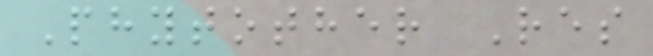Phytother Res
